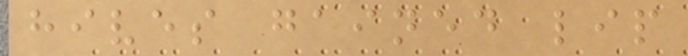hives gained lip
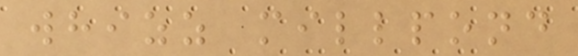whizz millpond
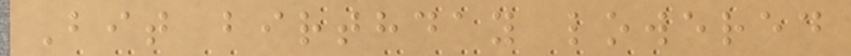Bit birthday lowered
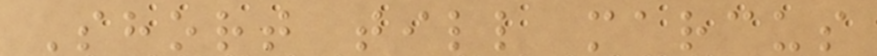Short till marcus
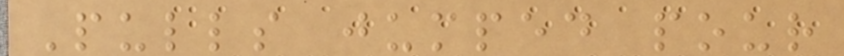Pulls jumped pour
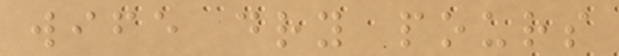wife dry pours
